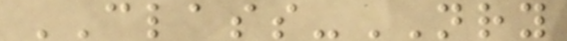CLASS-NRY
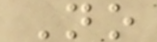No
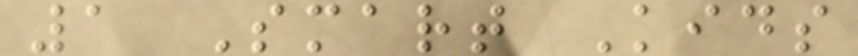1 Smart Kids
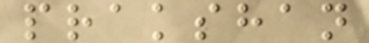prakshan
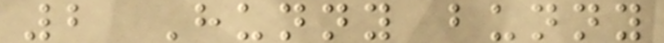2 Hunny bunny
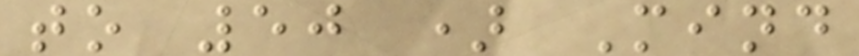to 50 ) Mind
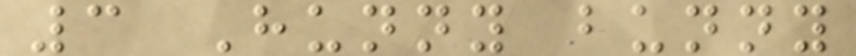3 Hunny bunny
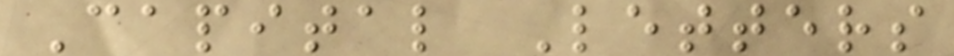Capital Letters
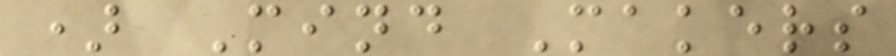) Mind Makers
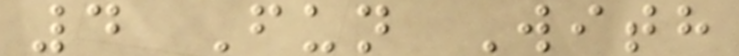4 Fun With
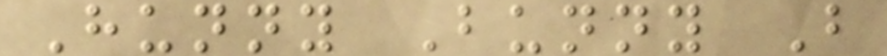Hunny Bunny B
